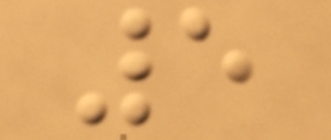5
